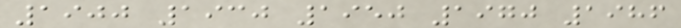1900 1930 1950 1970 1986
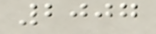2007
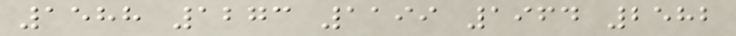1588 1273 1199 1964 2582
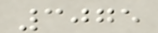3075
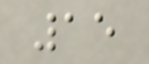15
